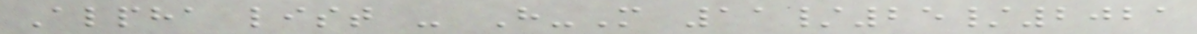Alpha list - H-M 11/25/2021
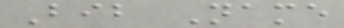Bib Name
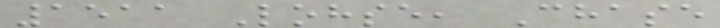1511 Lohse, Chase
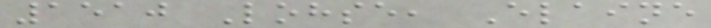1510 Lohse, Elaine
